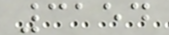3154
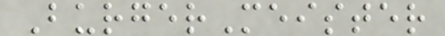BurgerMeister
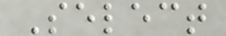Select
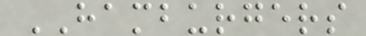HAMBURGERS
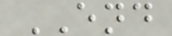END
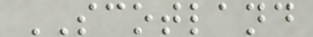SCOTLAND
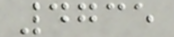4735
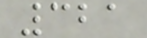321
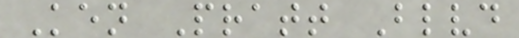Ken Pratt Blvd
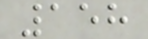158
